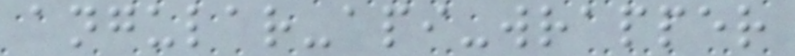angular-api-wrapper
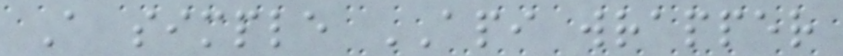A simple API wrapper
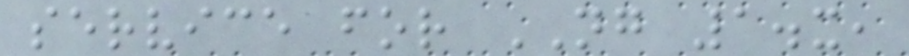service for NG 1.x,
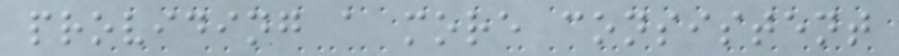providing a more consistent
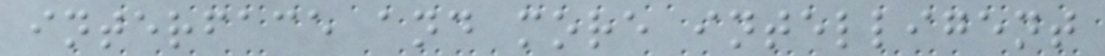interface and more intelligent
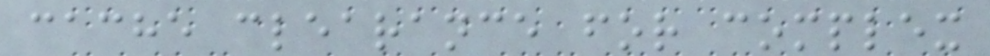cache clearance for complex
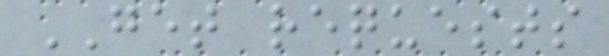GET requests
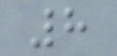8
